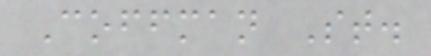Coffman St.
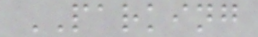PARKING
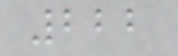222
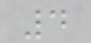4
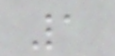1
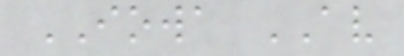IOWA AV
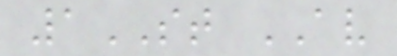1ST AV
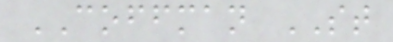COFFMAN ST
